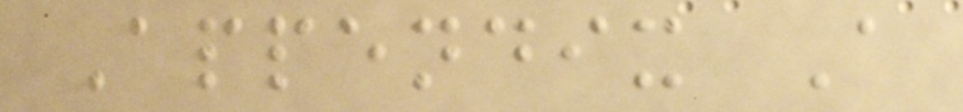Appendix A
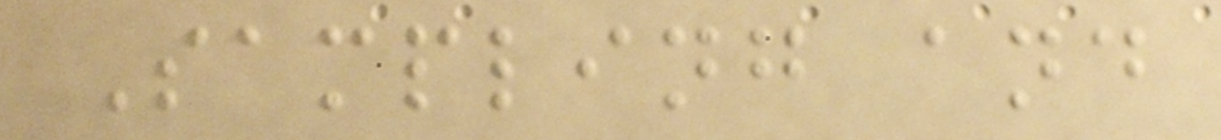Sampling and
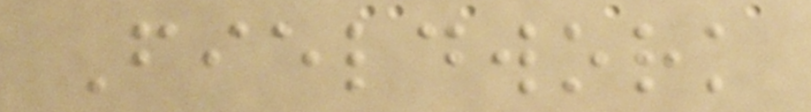Fieldwork
